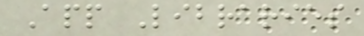App Libraries
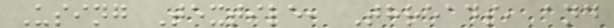Using Textile, Threads, and
